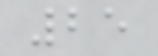25
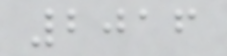2016
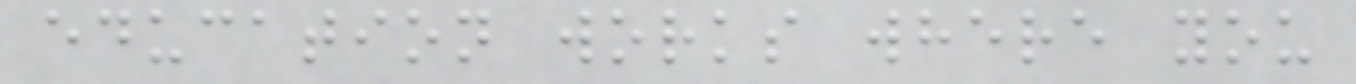education works where you
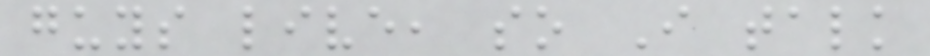guys live, so I talk
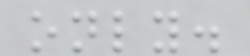only.
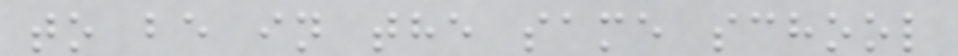to be in the same school
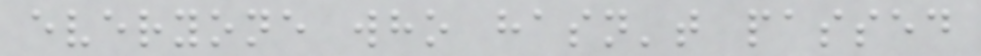everyone who hasn't passed
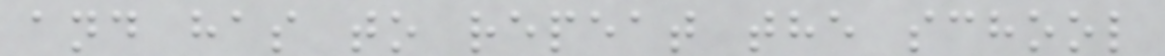and has to repeat the school
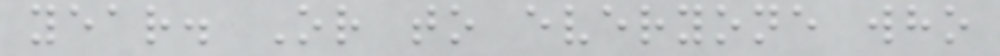year. Or to everyone who
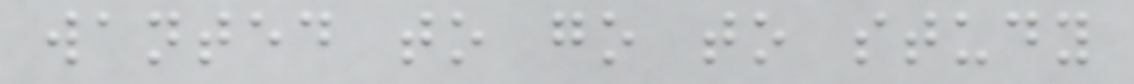wanted to go to study
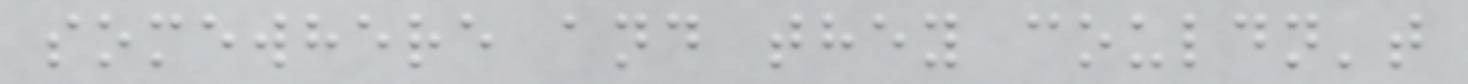somewhere and they couldn't
